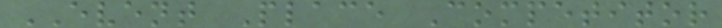EVENT Place Competitor
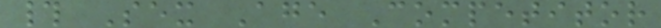# Sex Age Competitor
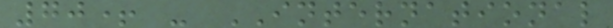70+ - INTERNATIONAL
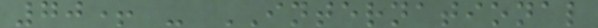70+ - INTERNATIONAL
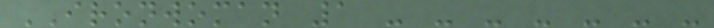IRONWOMAN 1 - - - - - - -
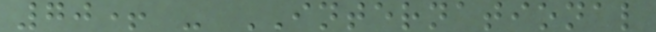70+ - INTERNATIONAL
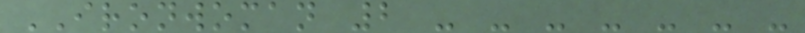IRONWOMAN 2 - - - - - - -
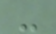-
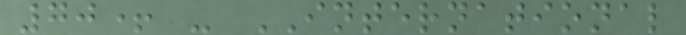70+ - INTERNATIONAL
